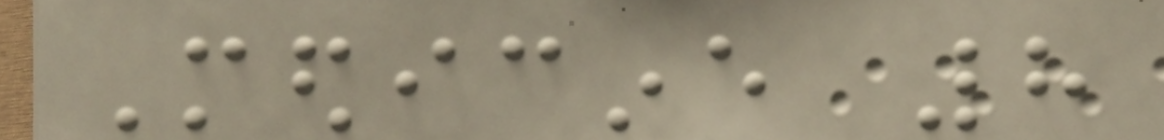Medicine 8
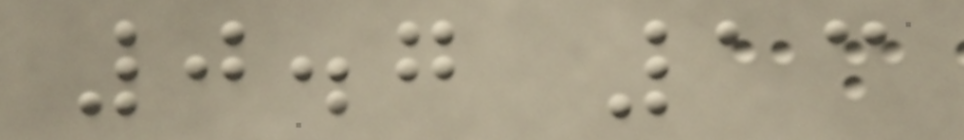0.7 13
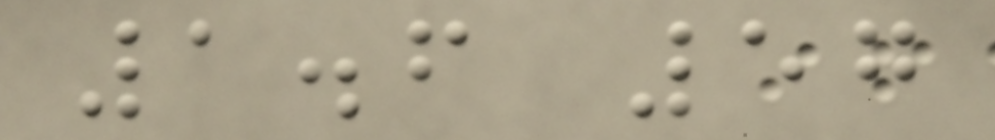1.6 57
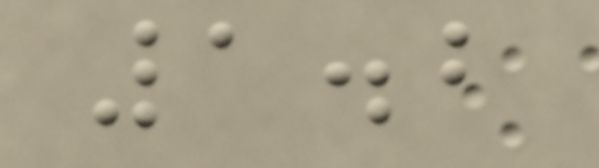1.2
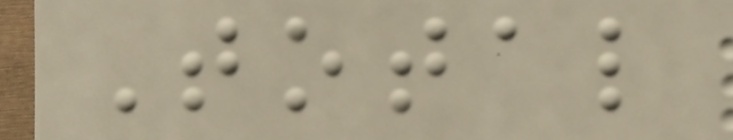Total
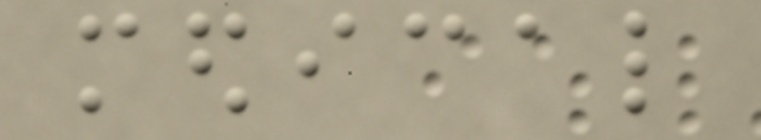medical
